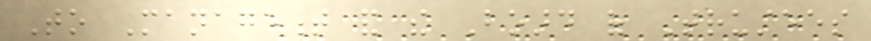To Management and the Board of Trustees
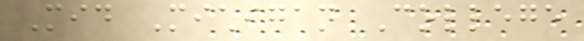Mid Michigan College
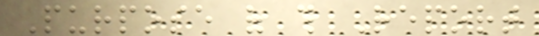Purpose of this Report
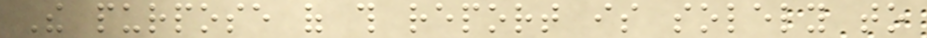The purpose of this report is solely to
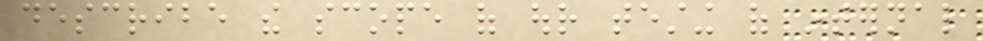describe the scope of our testing of internal
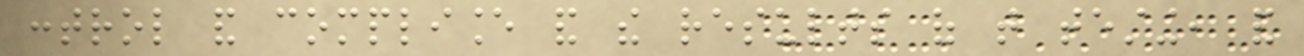control and compliance and the results of that testing, and
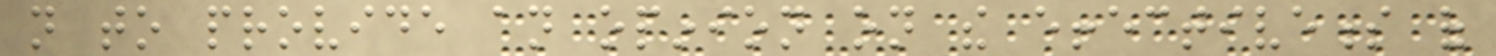not to provide an opinion on the effectiveness of
